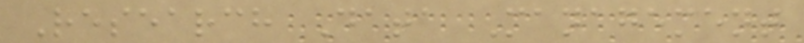Research Data Management
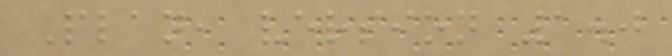Plan, version 1.0
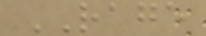RAGE
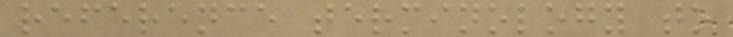reference terminology to
